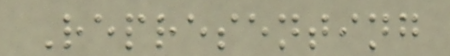Representing
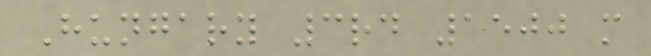Hungary 3rd 1500 m
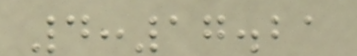4:17.21
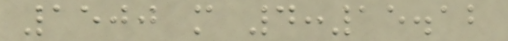1500 m 4:15.12
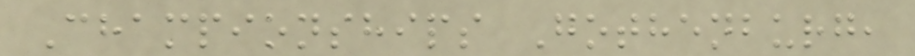Championships Gothenburg,
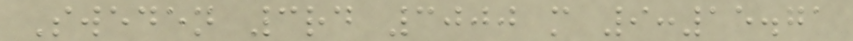Sweden 3rd 3000 m 9:15.71
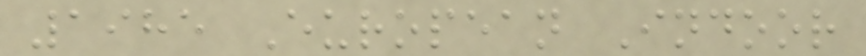1985 European Indoor
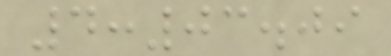4:03.09
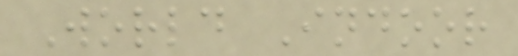World Indoor
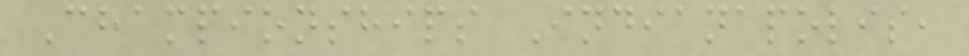Championships Indianapolis,
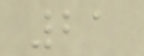21
